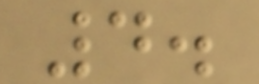4.
